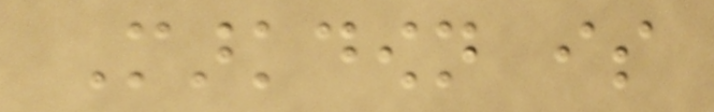Markdown is
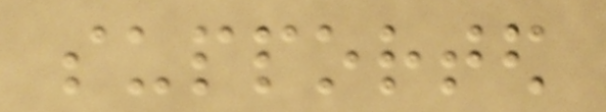supported
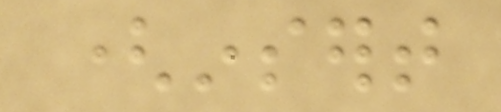(insert
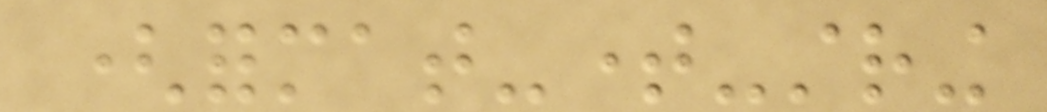(format-time-string
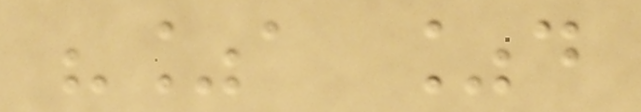"%a %d
